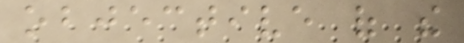objective of the
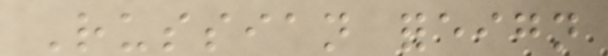Russian foreign
